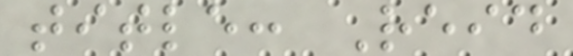title: Reid
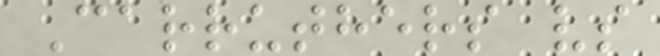Carruthers vs
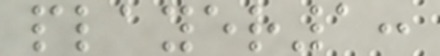player1:
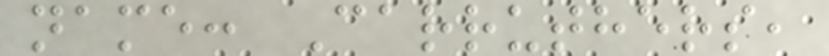name: Carruthers,
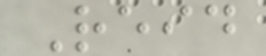Reid
